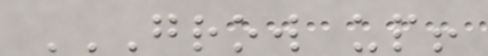GROW UP!
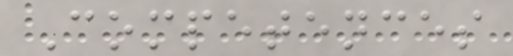Competences
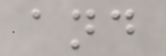and
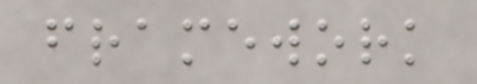framework
